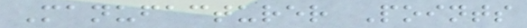Manufacturer Points
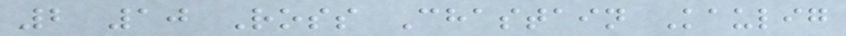2 10 Ross Chastain Kaulig
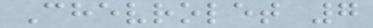Chevrolet 7
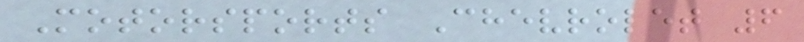Motorsports Chevrolet 6
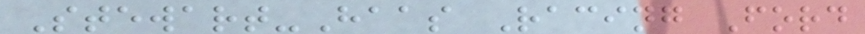Stewart-Haas Racing Ford
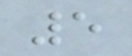5
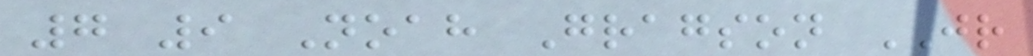7 9 Noah Gragson JR
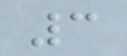3
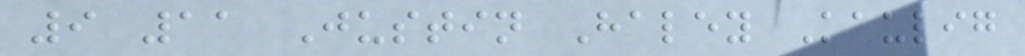9 11 Justin Haley Kaulig
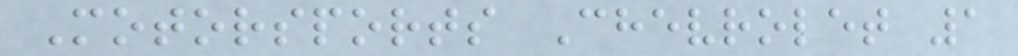Motorsports Chevrolet 1
